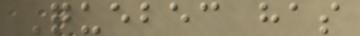Quebec has
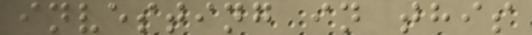investing in this
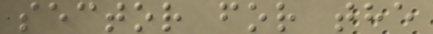sector for the
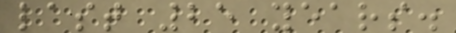last 25 years.
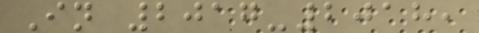In 2017-2018,
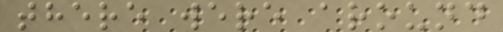there were around
